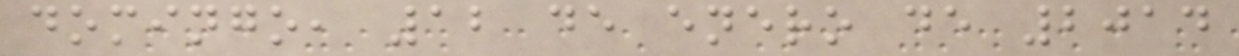domingo, 12 de enero de 2014
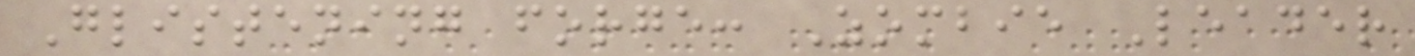Glistening forge: Zombie Leader
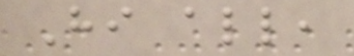Hi all,
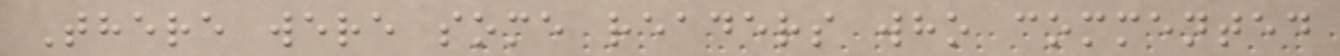There were some readers who commented
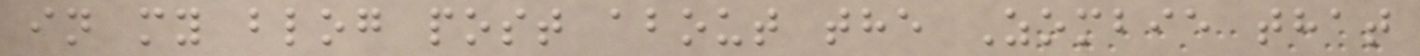in my blog post about the Zombie that
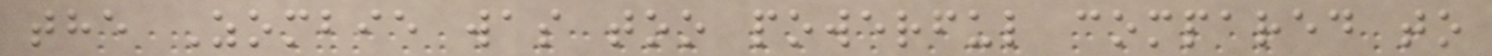the Zombie was too powerful compared to
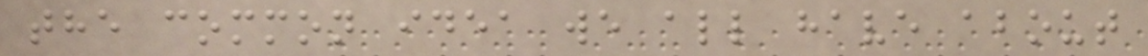the common idea we all have about
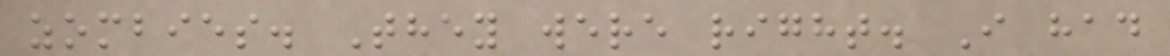zombies. They were right. I had
